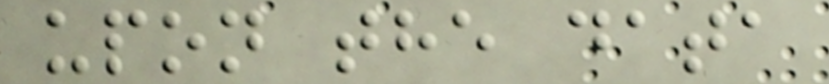upon the data
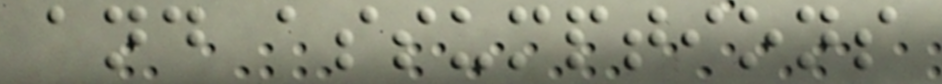and assumptions
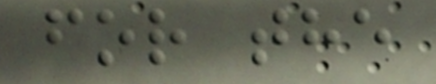for the
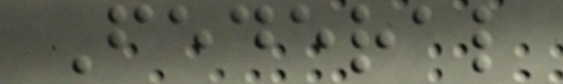Federal
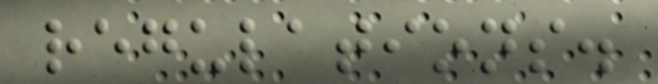regulations.
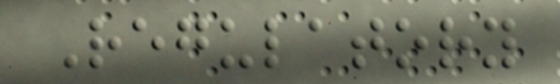Regulatory
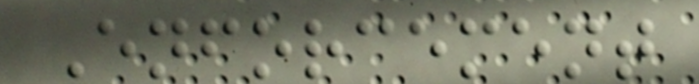Enforcement
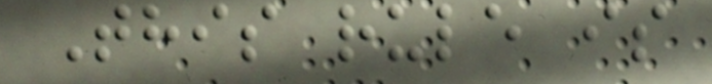This rule is
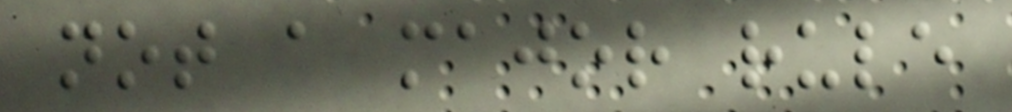not a major rule
